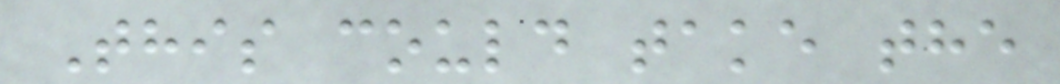This could take the
